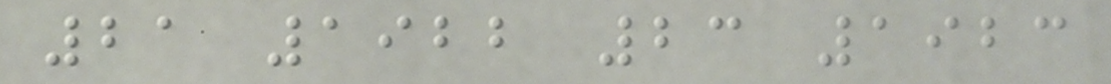21 1922 23 1923
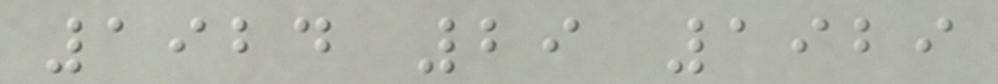1924 29 1929
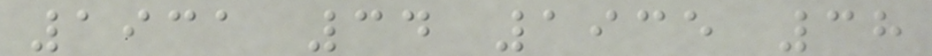1931 34 1935 38
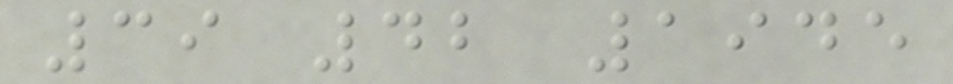39 42 1945
